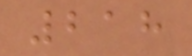218
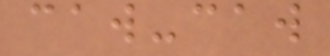caw-caw
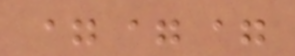===
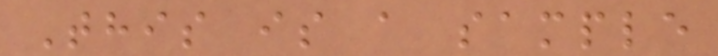This is a sample
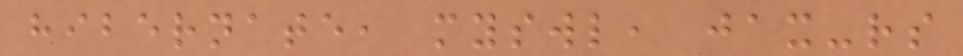hibernate, myswl, jax-rs
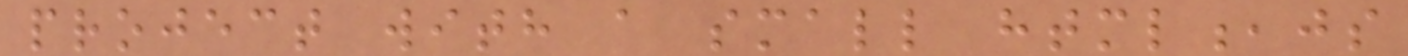project with a small html,js
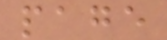page
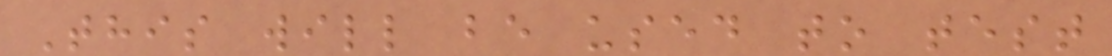This will be used to test
